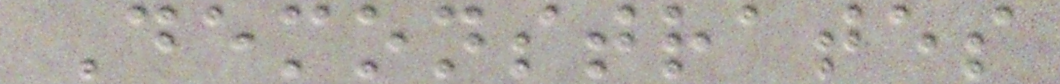Demonstrates
